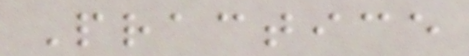Practice
